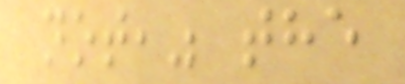not," the
